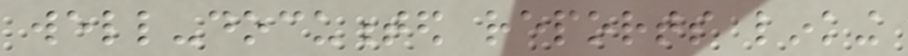well-documented reports linking
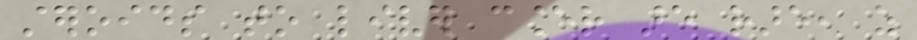steroids to liver cancer are rare, as
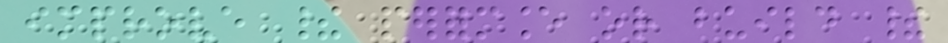improve their performance or build their
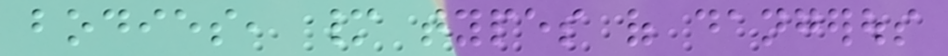bodies, many types of dangerous
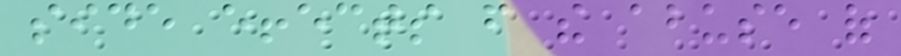side effects from the abuse of
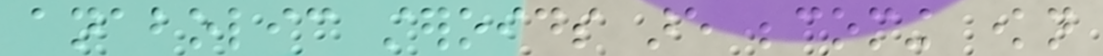anabolic steroids are becoming known
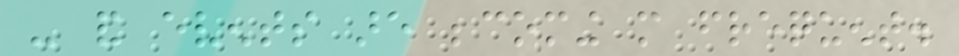- and events are becoming more frequent.
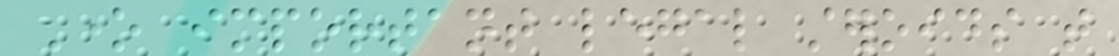One important legal steroids that
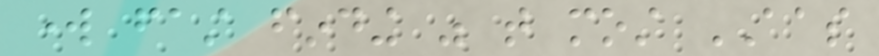work fast finding was that most AAS
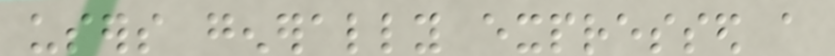users generally expressed a
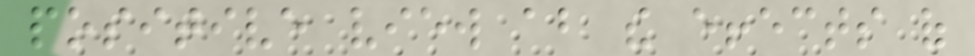positive view about the effects of
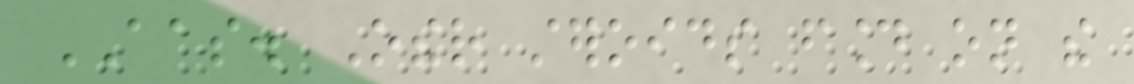AAS. Other steroids found on the
